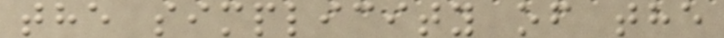the simplicity of the
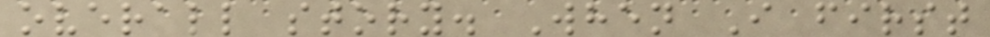overall story. When I first
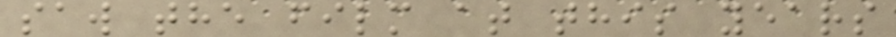saw the film at this years
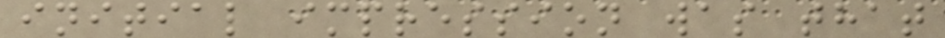initial impression was that
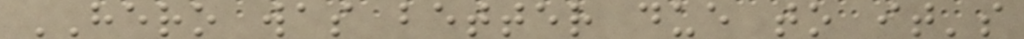HERO was better due to it's
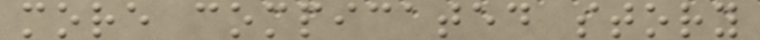more compicated story
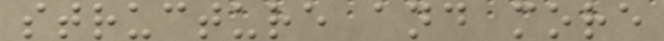structure and more
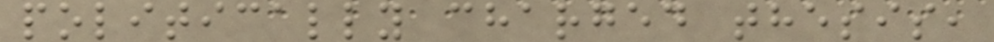politically charged thesis,
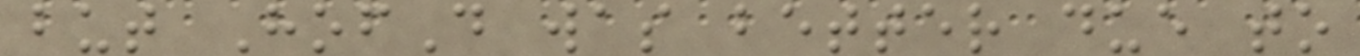but HofD was better due to
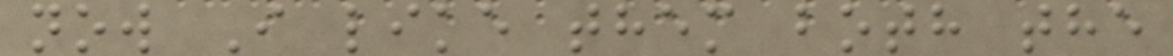now I like them both the
